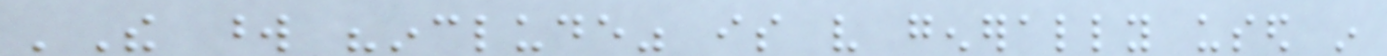'The word "include" is very generally used in
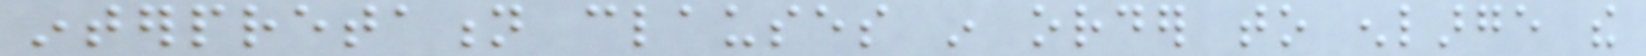interpretation clauses in order to enlarge the
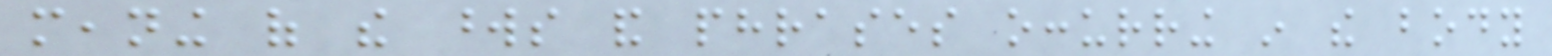meaning of the words and phrases occurring in the body
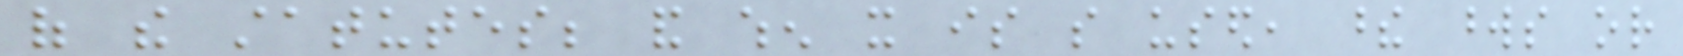of the statutes; and when it is so used, these words or
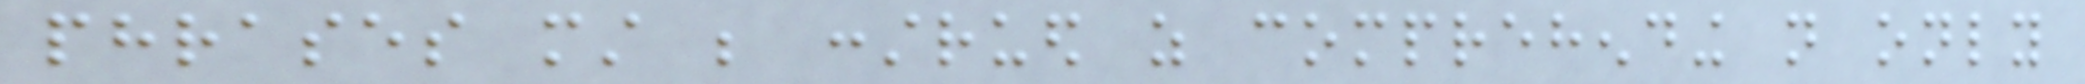phrases must be construed as comprehending not only
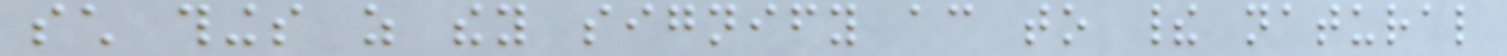such things as they signify according to their natural
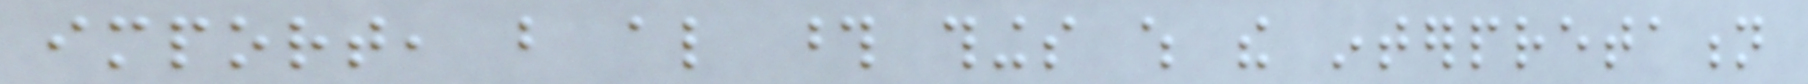import, but also those things which the interpretation
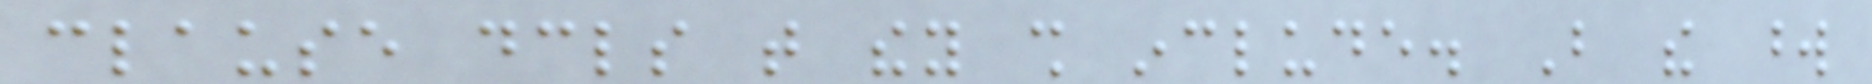clause declares that they shall include. But the word
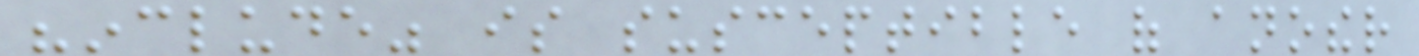"include" is susceptible of another
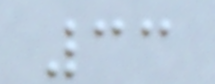33
